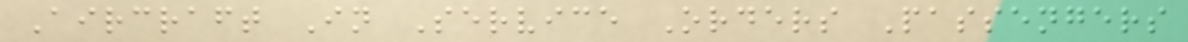Aircraft In Service Orders Passengers
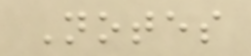Notes
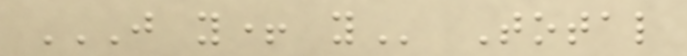J Y+ Y Total
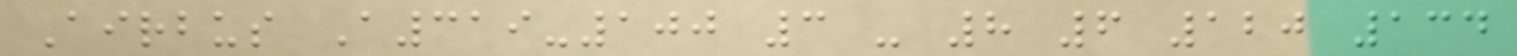Airbus A319-100 3 - 8 6 120 134
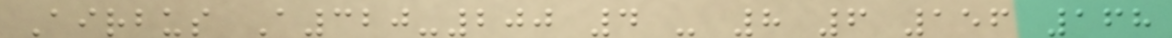Airbus A320-200 4 - 8 6 156 168
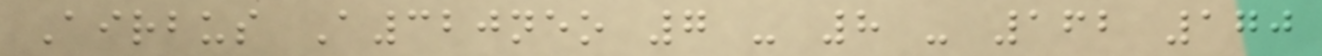Airbus A320neo 7 - 8 - 162 170
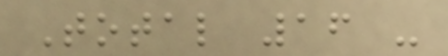Total 16 -
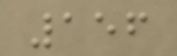156
